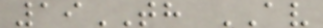19TH AV
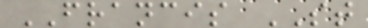FRANCIS ST
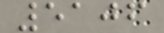5106
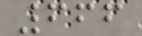666
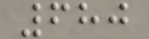680
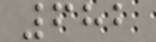682
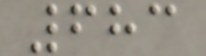683
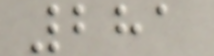281
